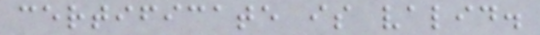certificate is valid.
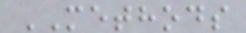METHODS
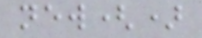new()
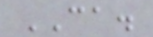CA.
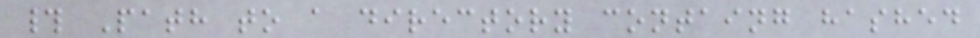# Path to a directory containg hashed
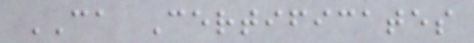CA Certificates
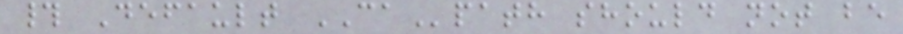# Default CApath should not be
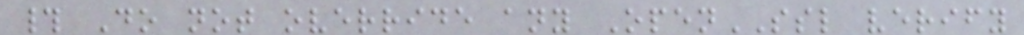# Do not override any OpenSSL verify
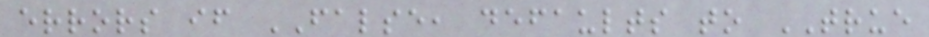errors if FALSE, defaults to TRUE
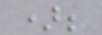);
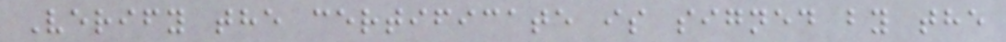Verify the certificate is signed by the
